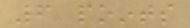6 points
